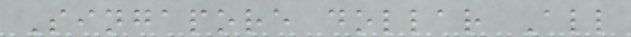Singapore dollar All
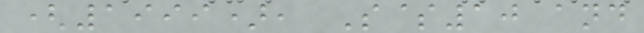(1999), S$10 and
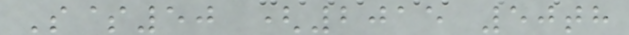S$50 (2015 50th
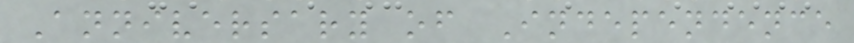Anniversary of Independence
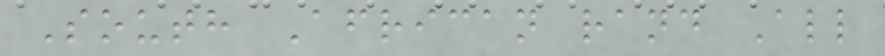South African rand All
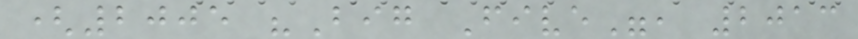(2005 "Big Five", 2013
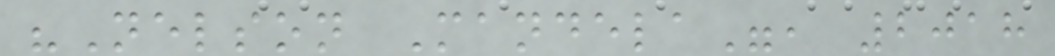"Nelson Mandela", 2018
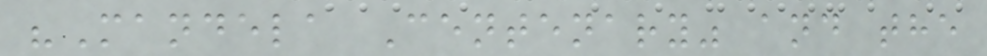"Mandela Centenary" and the
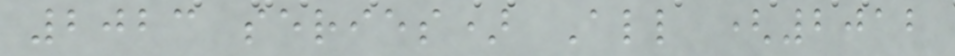2023 series) All (2012
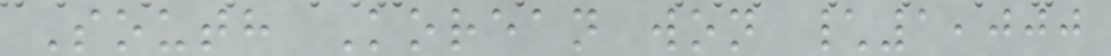South Korean won \1,000
